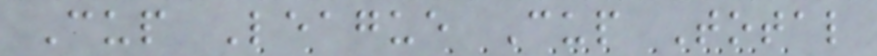Cup League Cup Total
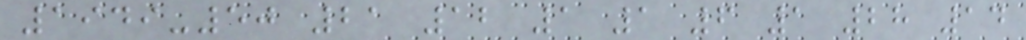1949-50 21 12 1 1 6 1 28 14
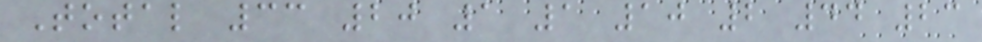Total 33 20 1 1 10 2 44 23
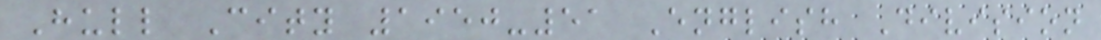Hull City 1950-51 English Division
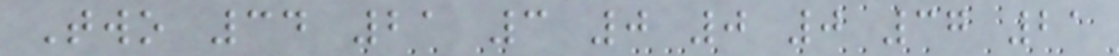Two 34 21 3 0 0 0 37 21
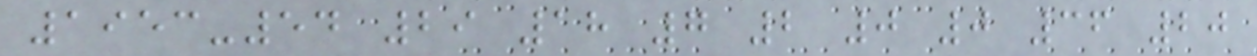1953-54 29 18 7 2 0 0 36 20
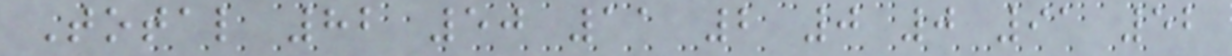Total 82 50 11 2 0 0 91 52
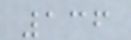136
